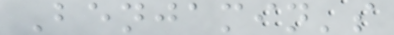Benjamin's
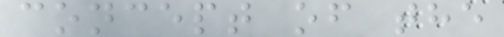concept of the
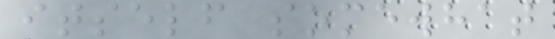itself somewhat
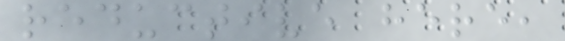reductive here,
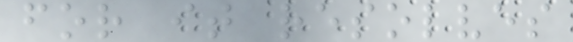for it resolves
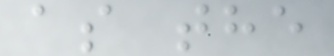as the
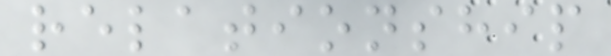relationship
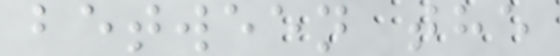between the
